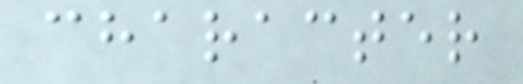character
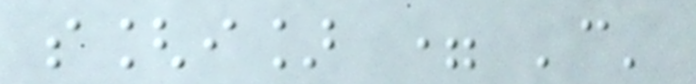s[i] = 'c'
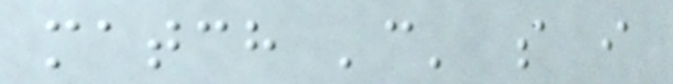match 'c' s i
